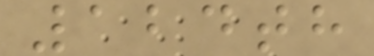124th
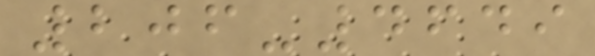206-4649
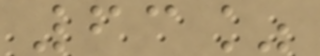63%
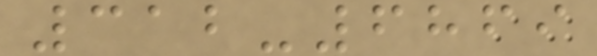312-6869
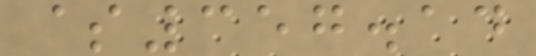$357.14
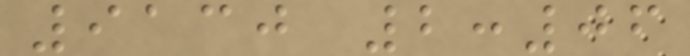9130 2:06
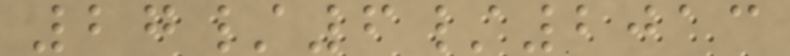27/6/2013
